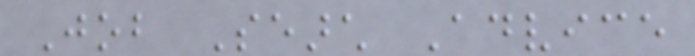Job Search Advice
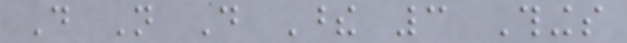Do Not Do These 3 Things
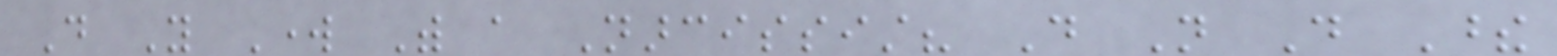Do You Work With a Narcissist? Do Not Do These
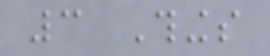3 Things
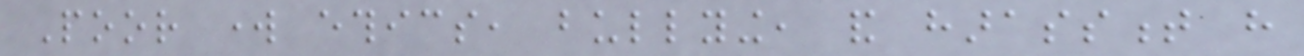Poor work ethics, bullying, and harassment have
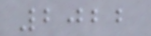2022
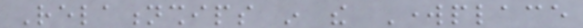Relationships in the Workplace
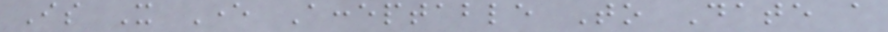Is It Ever Acceptable To Date a
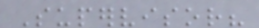Supervisor?
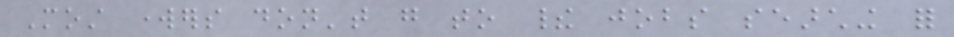Most workers don't go to their jobs searching for
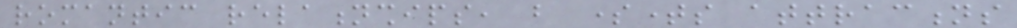romantic relationships, but sometimes attractions
